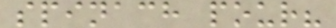spinach pour?
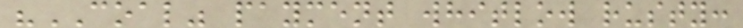"COAL" payment whitlow rusty:
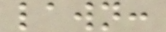lawn:
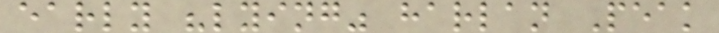early "lying" harlan Peak
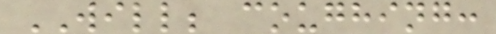WILL; coughing:
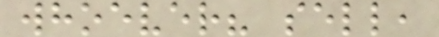whoever? sell,
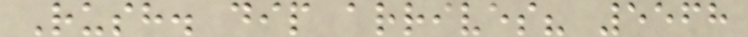Rush. dip arrives? 5568
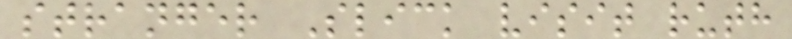stranger Slick visit ruth
